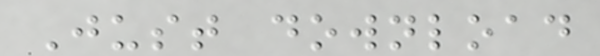Just download
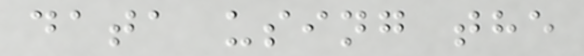data using the
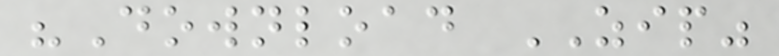"Download ZIP"
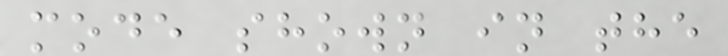mode shown in the
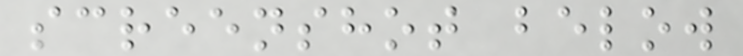screenshot below
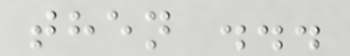then ...
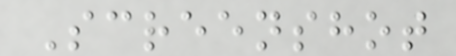Screenshot
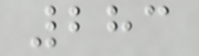283
